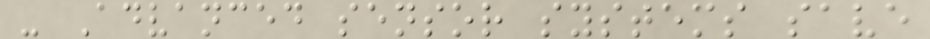- Advanced sensor systems save
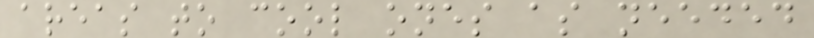areas to cool ones as needed
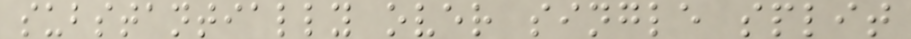substantially over single split
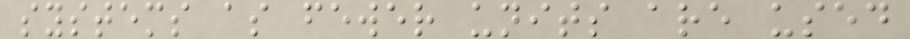systems as fewer units are used
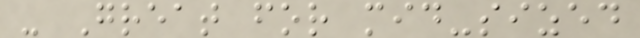- Great for mid-sized
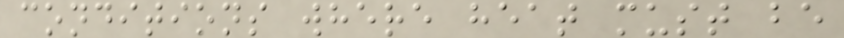conditions where heat must be
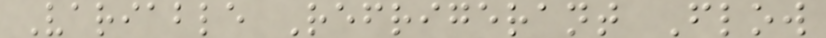Variable Refrigerant Flow
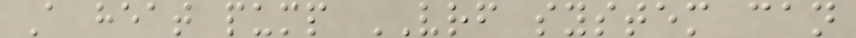A heat pump VRF system can
